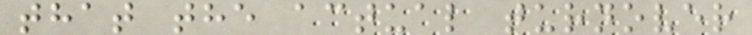that the actual turnover
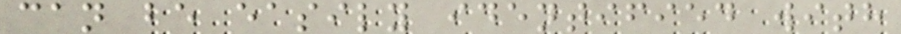can be easily identified with
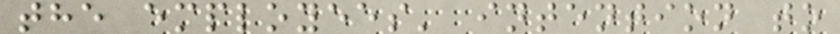the employees' intention to
